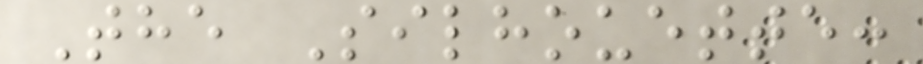The Silhouette:
